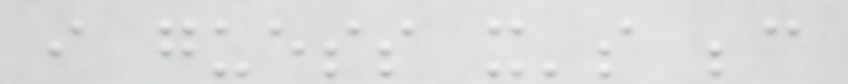i guess it's because
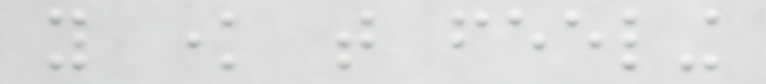you know that feeling
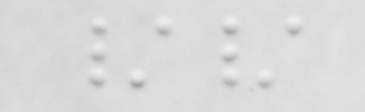//
